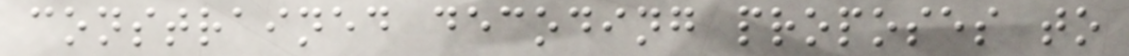constrained decoding proposes to
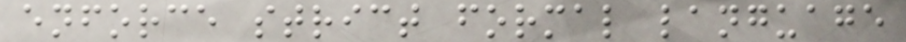enforce strict formal language
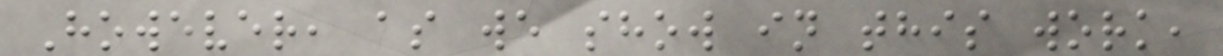However, as we show in this work,
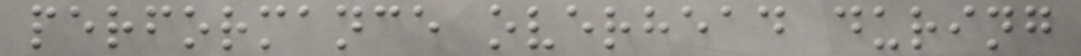performance overhead during
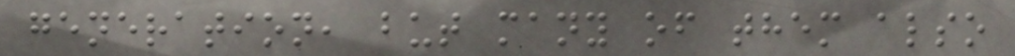generation, but many of them also
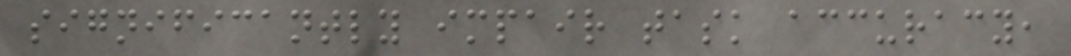significantly impair task accuracy,
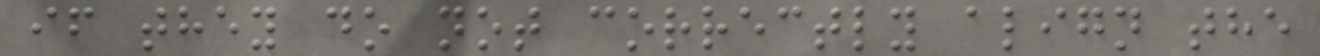if they do not correctly align the
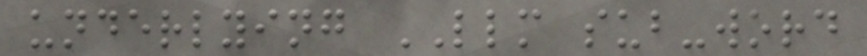underlying LLM sub-word
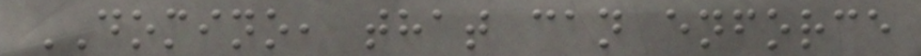DOMINO, that can enforce
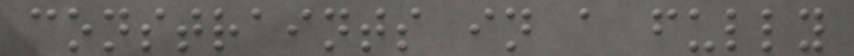constraints in a fully
